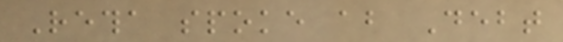Retha spoke about Debt
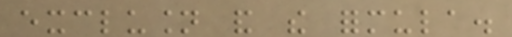exclusion and the formula.
